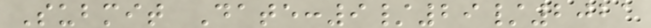Submit Date:9/29/2021
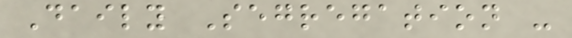Daily Segregation -
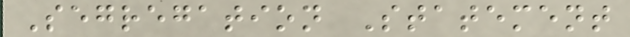Segregation Statement
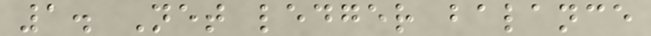1. Net ledger balance
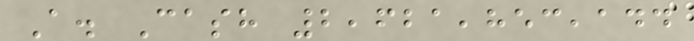A. Cash 2,621,853,144
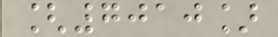[7010]
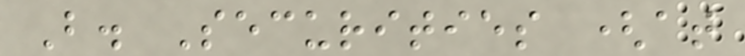B. Securities (at
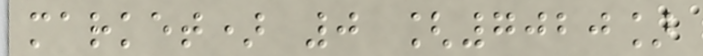market) 0 [7020]
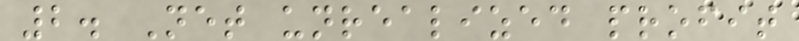2. Net unrealized profit
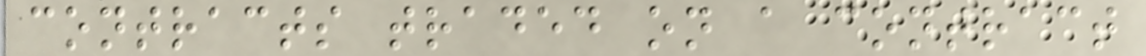contracts traded on a contract
